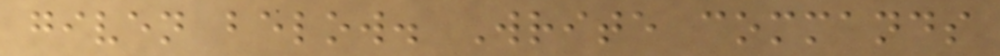given below. Write commands
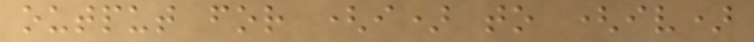output for (i) to (iv)
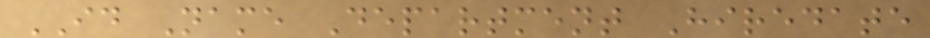ID Name Department Hiredate
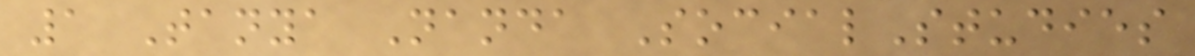1 Tanya Nanda SocialStudies
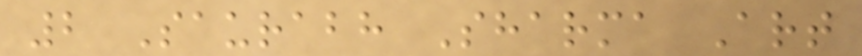2 Saurabh Sharma Art
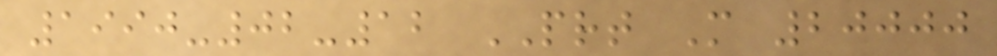1990-02-12 PRT M 20000
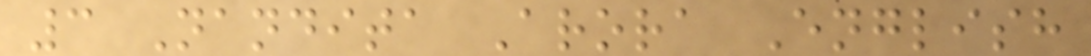3 Nandita Arora English
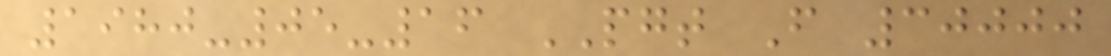1980-05-16 PGT F 30000
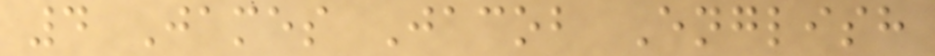4 James Jacob English
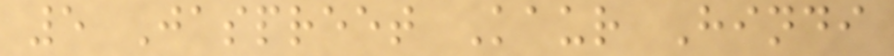5 Jaspreet Kaur Hindi
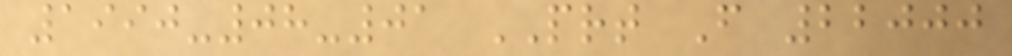1990-08-01 PRT F 22000
